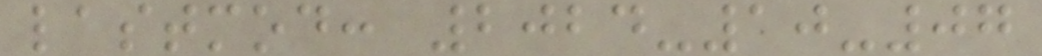lastmod: 2024-10-07
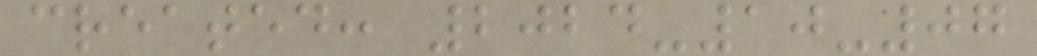created: 2024-10-07
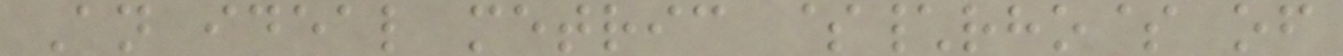An ideal metric $\rho$ of
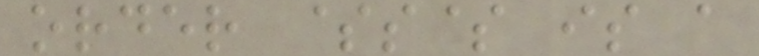order $s$ is a
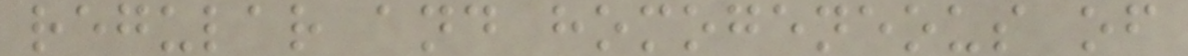regular and homogeneous of
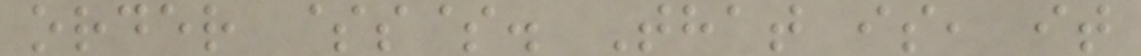order $s$. That is, it
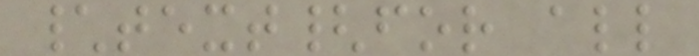\text{for all
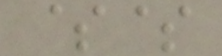$$
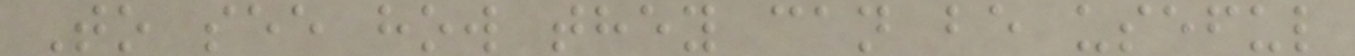To see how they can be useful
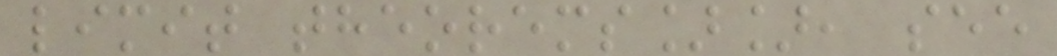limit theorems]], see
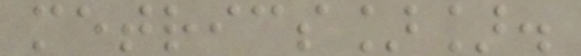metrics]].
